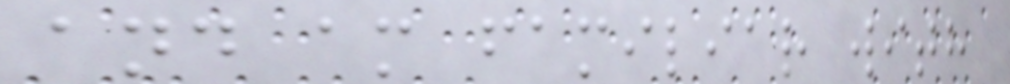and am familiar with
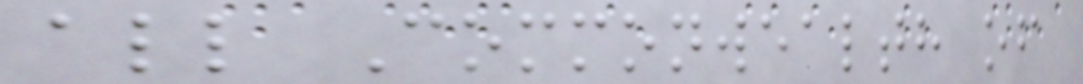all Commonwealth of
